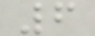6
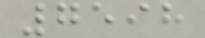7598
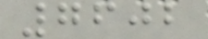7602
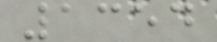1354
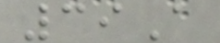39A
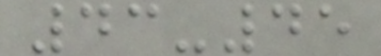43-45
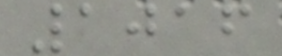1016
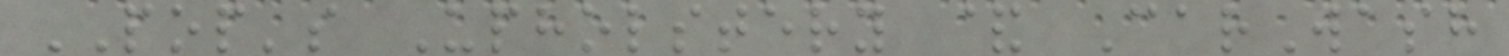POP's Upholstery & CarWash
